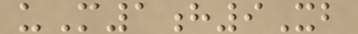uM1h9Xb
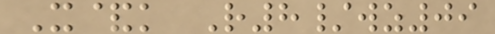X&k R8/wz09
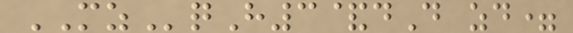MZqH3&dD zd=
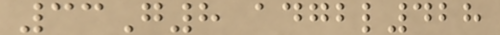33G8 adgbl428
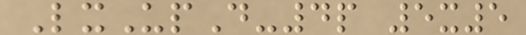LxUpD-4p 5x5
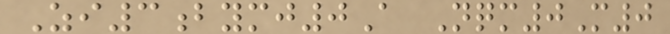Zi3bymj0A Nqm0M0
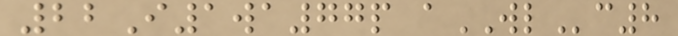22I1wa77p aWLc8
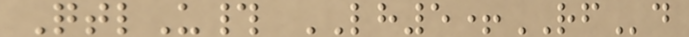QtlU# LH5+RFd
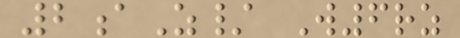2aZ/ W6rz
